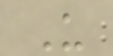U
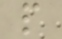p
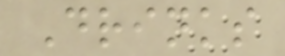Drinks
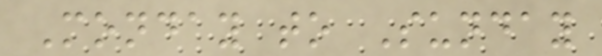Monday to Sunday
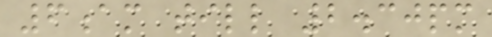6am till 2.30pm
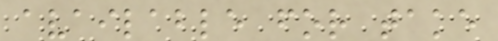available for take
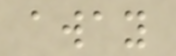away
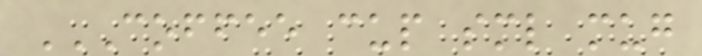COFFEE CUP SML MUG
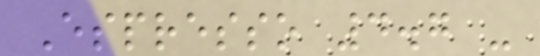Espresso 4.7 -
